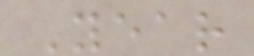Year
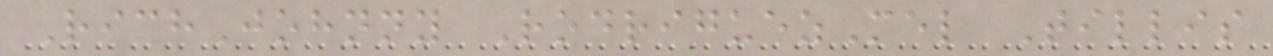RichJohnny RodriguezMel Tillis
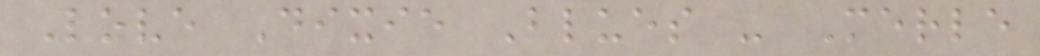Love Dixie Blues - Merle
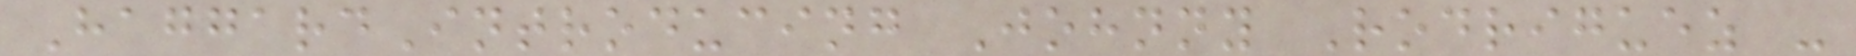HaggardIntroducing Johnny Rodriguez -
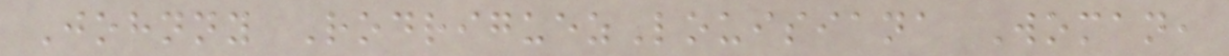Johnny RodriguezLouisiana Woman,
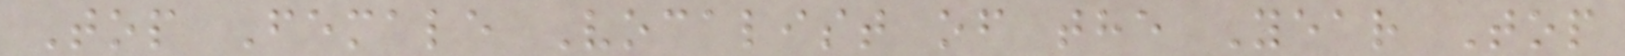Top Female Vocalist of the Year Top
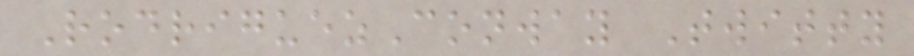RodriguezConway Twitty
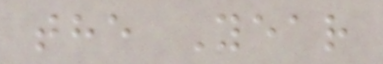the Year
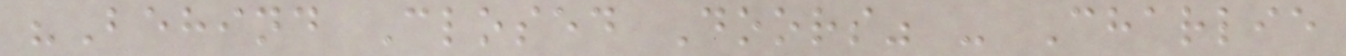"Behind Closed Doors" - Charlie
